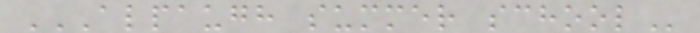ALPAUGH SUMMER SCHOOL
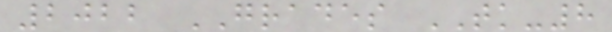2022 GRADES TK-8
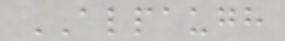ALPAUGH
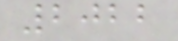2022
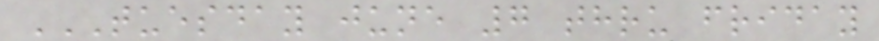TUESDAY JUNE 7 THRU FRIDAY
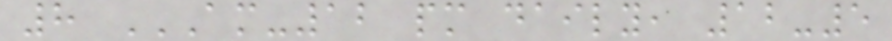8 AM-12 PM DAILY, 12-5
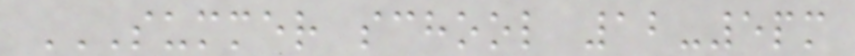SUMMER SCHOOL 12-5PM
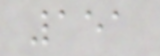151
